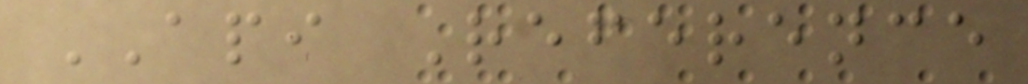API Reference
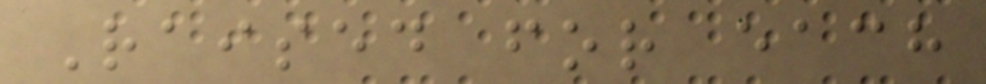Raised for each
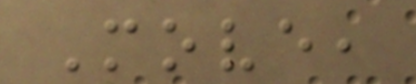Move,
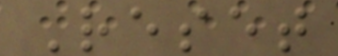Reset
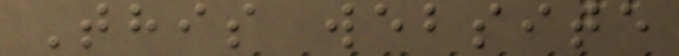This website
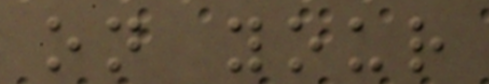on your
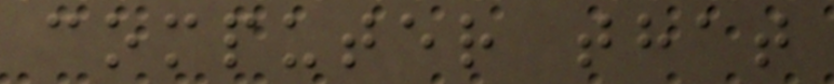computer that
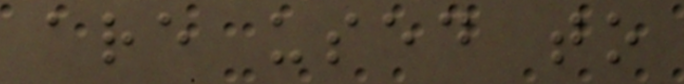are used to
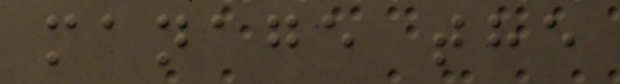manage the
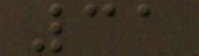31
